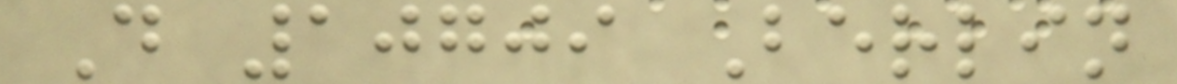D 10709 Berlin
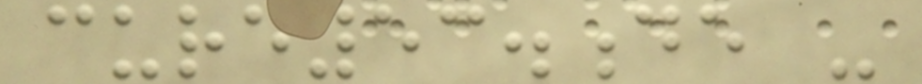cure53.de -
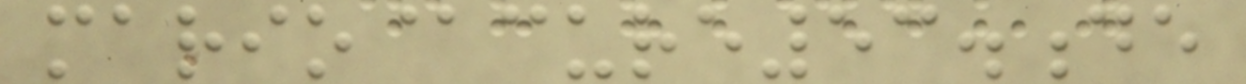mario@cure53.de
